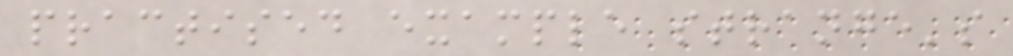practised example strange's
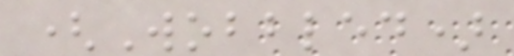(Wobbled)
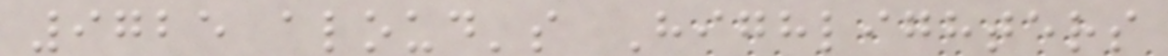9725 aloud's Highlighters
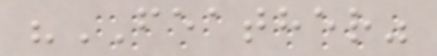"FEATHER"
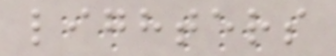lighters
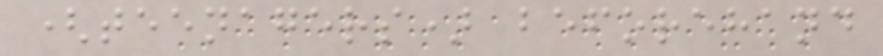(teenagers) beforehand
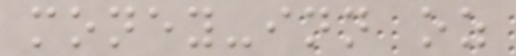money-inn oz
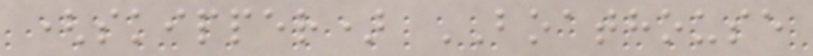(skipper) BOATHOUSE
